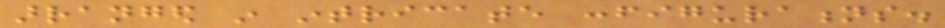arranged in intricate configurations.
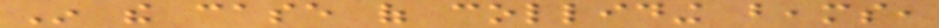In the case of colliding beams,
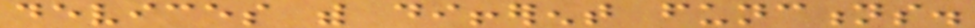devices with different functions.
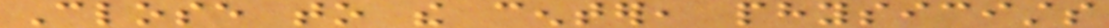Close to the center, physicists
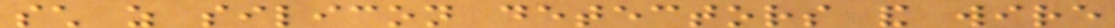such as silicon detectors and wire
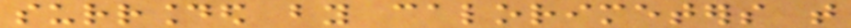surrounded by calorimeters that
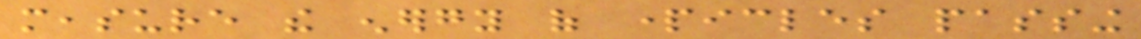measure the energy of particles passing
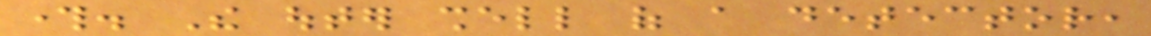through. The outer shell of a detector,
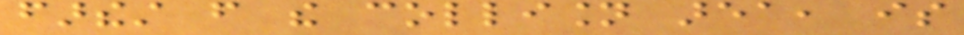farthest from the collision area, is
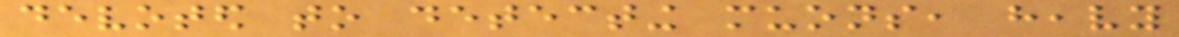devoted to detecting muons, heavy
